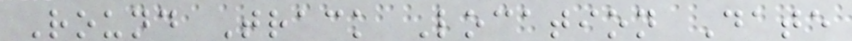Round Track Location Date
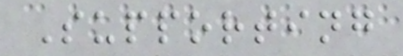Supporting
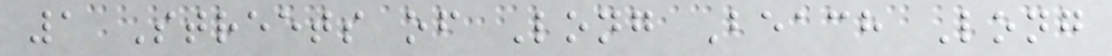1 Streets of Long Beach Long
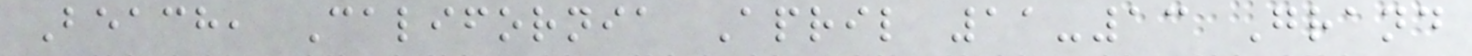Beach, California April 11-13 Grand
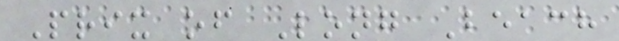Prix of Long Beach
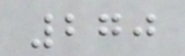270
